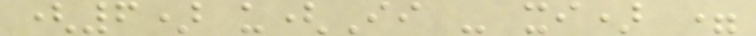(6) u(Ii - xi) =
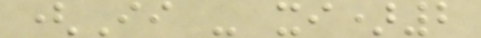(Ii - xi)2
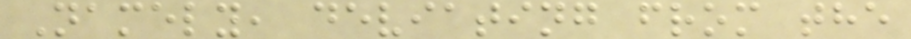Namely, deviating from the
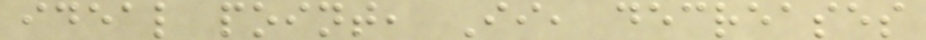ideal point, Ii, decreases
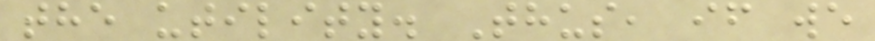the utility. Thus, if we
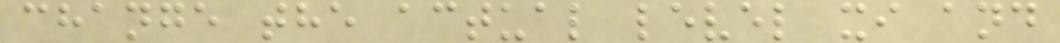change the actual level xi and
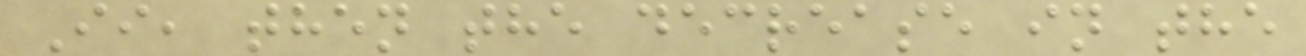Ii, then the decrease in the
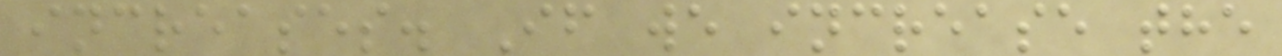increases. If we increase the
